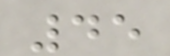45
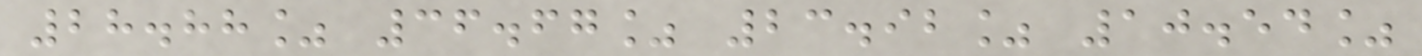28.88% 36.67% 23.92% 10.54%
